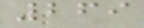269
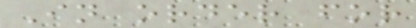In order for
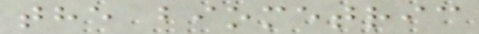the biometric
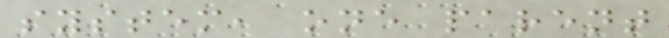system, one parent
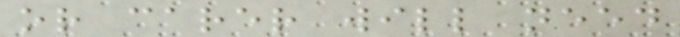or carer will need
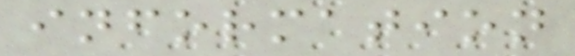information
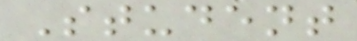Student
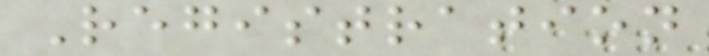Registration
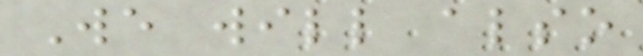We will also
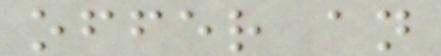offer an
